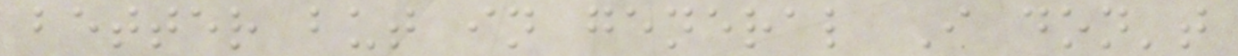better but in general I don't
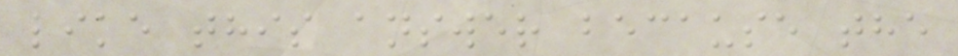like this answer because the
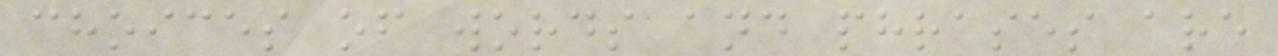choices of words and phrases are
